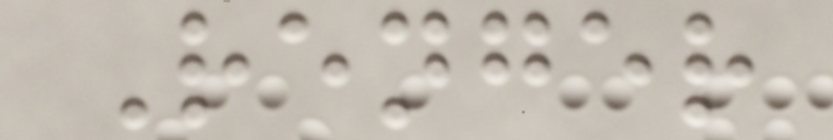Renger
